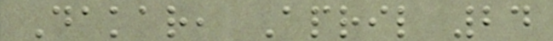Dakar, April 24
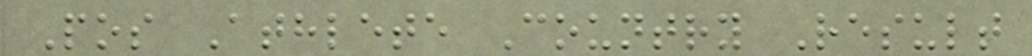Pos Athlete Country Result
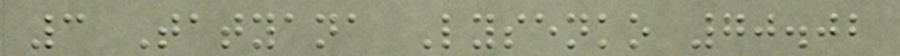3 Tatyana Lysenko 70.02
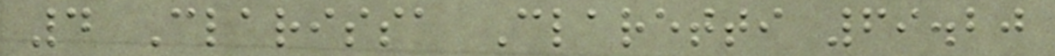4 Clarissa Claretti 69.20
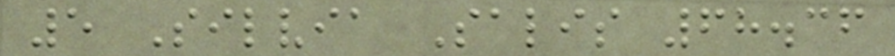5 Silvia Salis 68.36
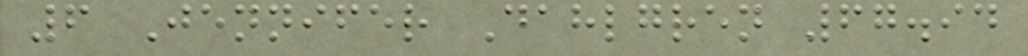6 Jennifer Dahlgren 67.94
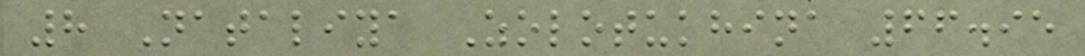8 Nataliya Zolotukhina 66.95
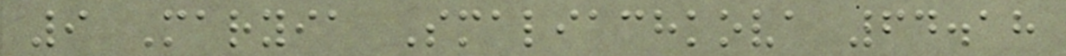9 Maryia Smaliachkova 64.18
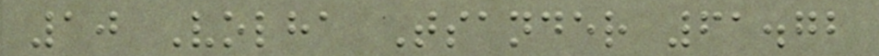10 Volha Tsander 61.72
